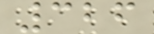326
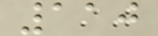110
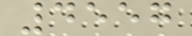4557
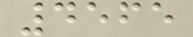4565
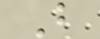B
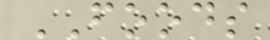FOODS
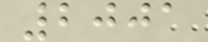2001
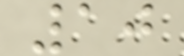10
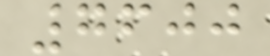7600
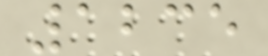1235
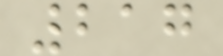217
